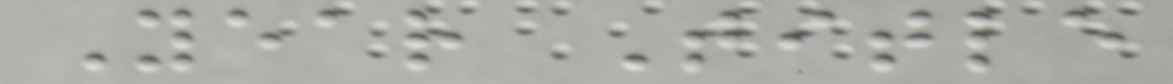Year Title
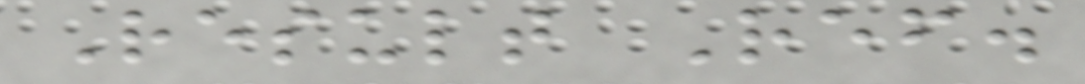Result Ref.
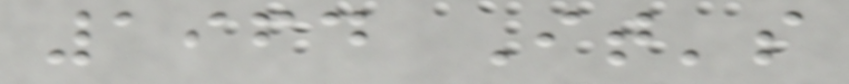1964 It's
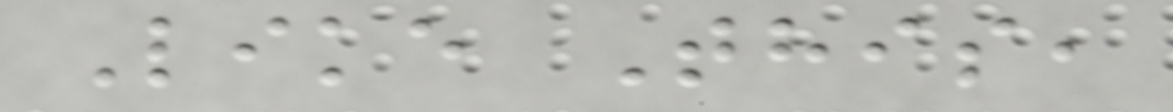Like This,
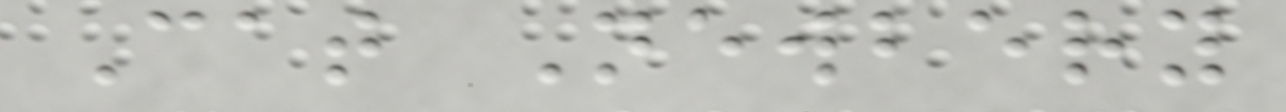Cat Newbery
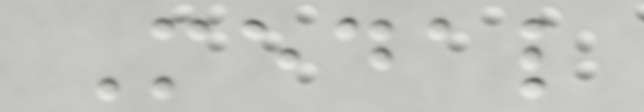Medal
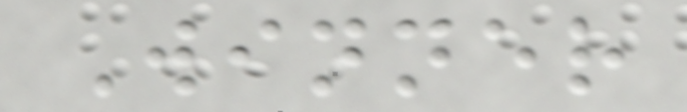Winner
